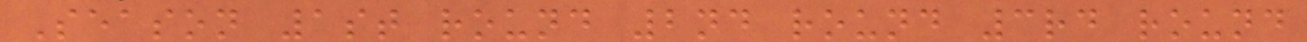Season 1st round 2nd round 3rd round
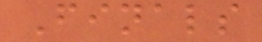Finals
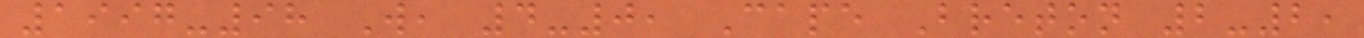1997-98 W, 4-0, Cape Breton 2-2,
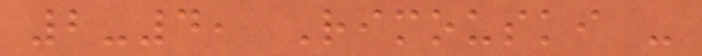2-4, Rimouski -
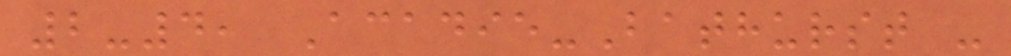2-4, Acadie-Bathurst -
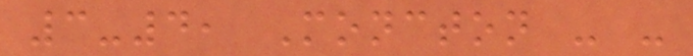3-4, Moncton - -
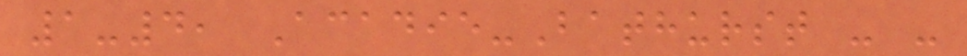1-4, Acadie-Bathurst - -
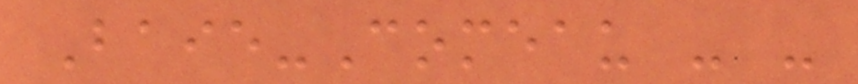Baie-Comeau - -
